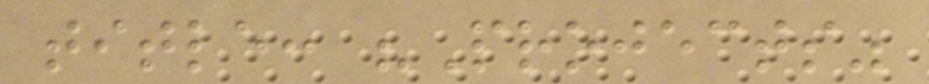title: "Projects"
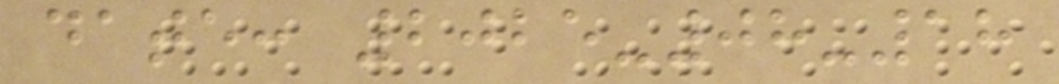date: 2025-08-18
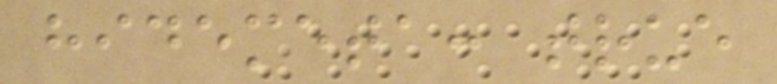hidemeta: true
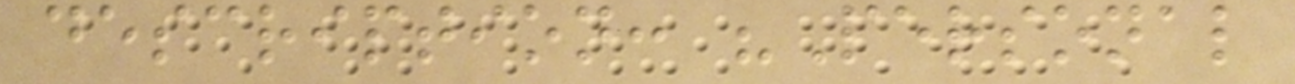description: "Personal
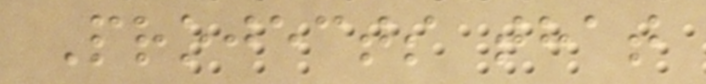Projects that
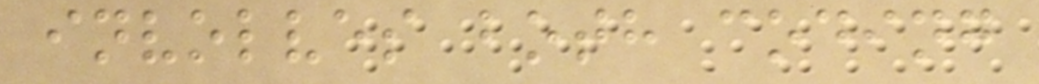involves both coding
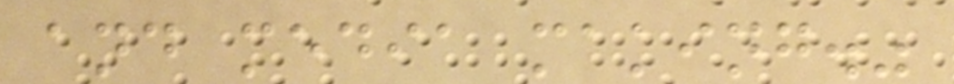and media making."
